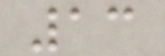13
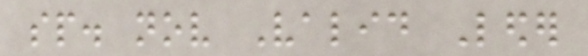sp. nov Valid Leder
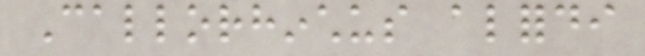Callorhinchus alfordi
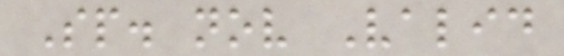Sp. nov Valid
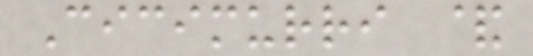Cicimurri &
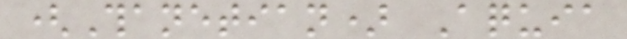(Thanetian) Aquia
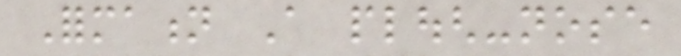Formation A plough-nose
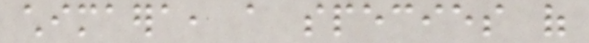chimaera, a species of
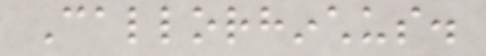Callorhinchus.
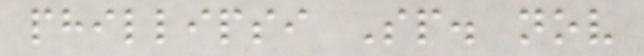phillipsi Sp. nov
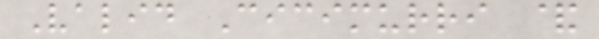Valid Cicimurri &
